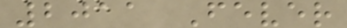2011 Fever
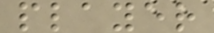player
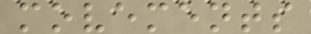movements
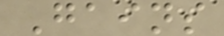Gains
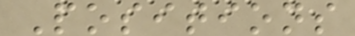Positions
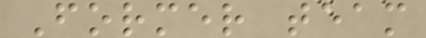Former team
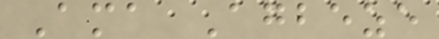Ama Agbeze
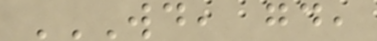WD, GD,
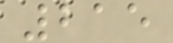215
